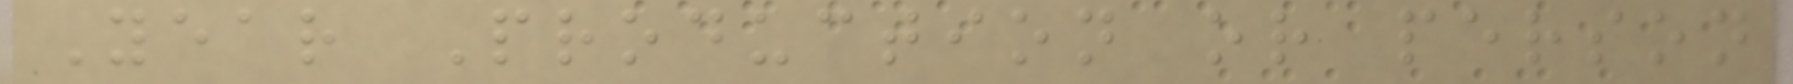Year Production or person
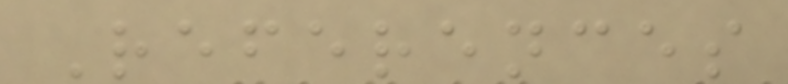References
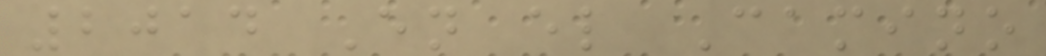2014 En el Camino
